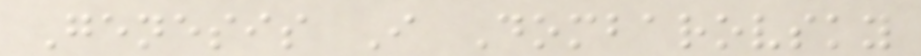Genesis I Dombarovsky
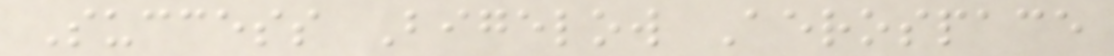Success Bigelow Aerospace
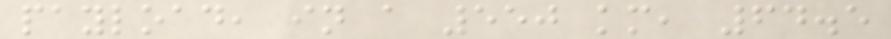payload, in a 550 km, 64.5
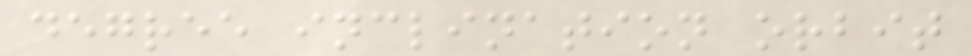degree inclination orbit
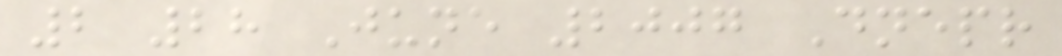2 28 June 2007 Dnepr
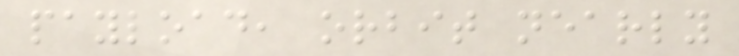payload, orbit nearly
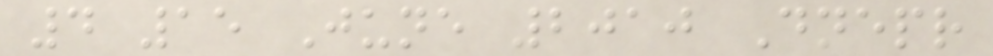4 15 June 2010 Dnepr
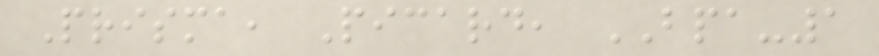Prisma, Picard, BPA-1
